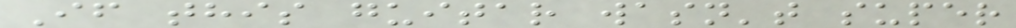If this guitar wasn't super
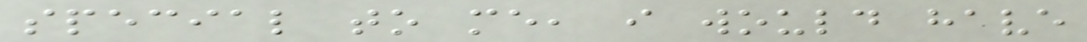special to me, i would have
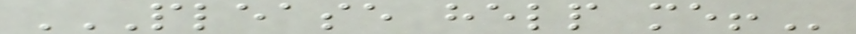PLEASE HELP ME!
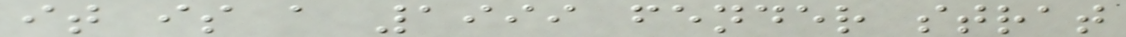it is a 1999 fender strat
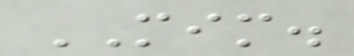MIM.
